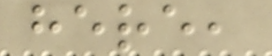here,
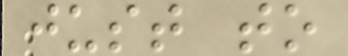just to
